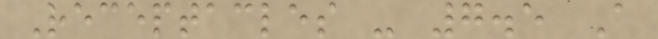Receptacles - 7.5 A
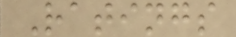Ratings
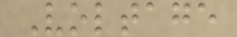Voltage
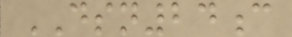DSN24c
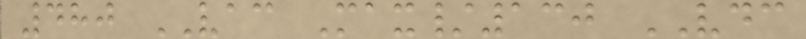480 VAC Max/130 VDC
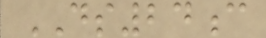DS24c
